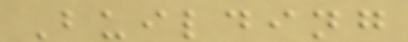Building
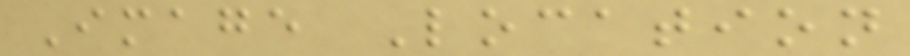Image Location
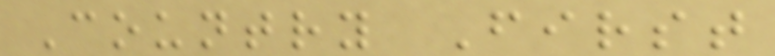Country First
